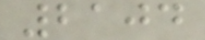2104
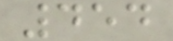454
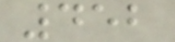452
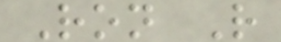Ron R
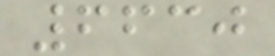6630
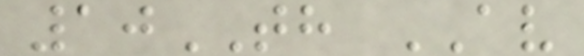10TH AV
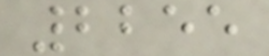2255
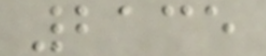2135
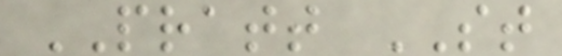PRATT ST
